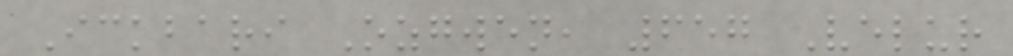Ickbari Ozgwen, 657 Velur
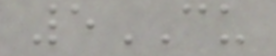5CU
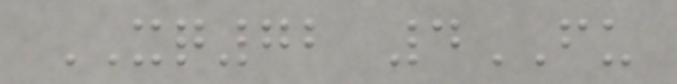XQ72 4FU
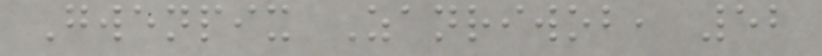Gwenpix Zanriwob, 52
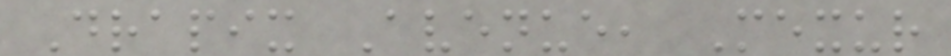Drapix Avenue, Mexur
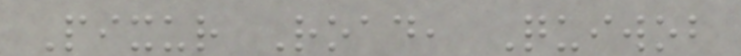Pixur Road, Quiwob
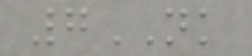7NK
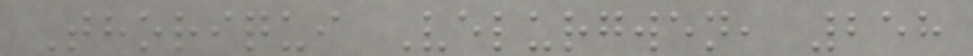Thoriqui Velurgwen, 258
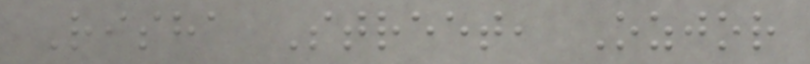Risha Street, Ozjor
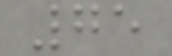75
